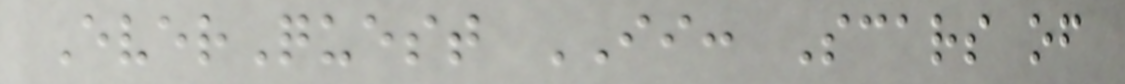EverQuest II: Scars of
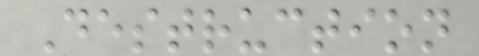Destruction
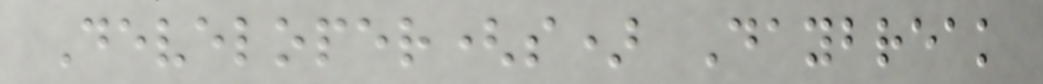Developer(s) Daybreak
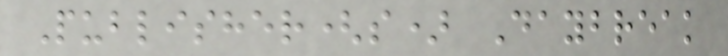Publisher(s) Daybreak
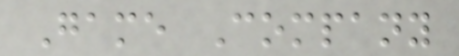Game Company
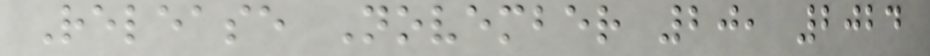Release November 20, 2024
